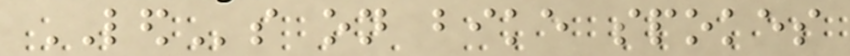LEDs on bike spokes
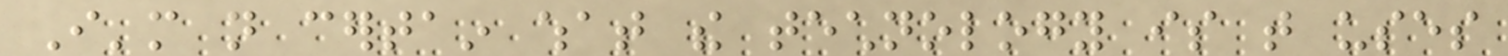I'm not certain what the technology is that uses
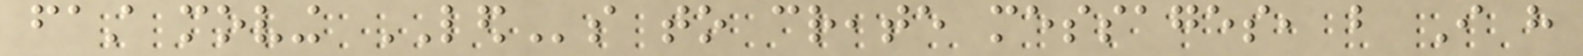fast moving LEDs to create messages, but I have
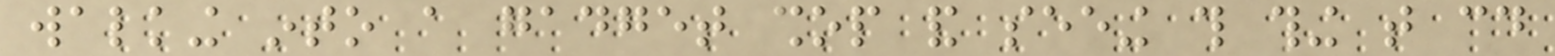walking into a gadget shop and seeing this thing that could
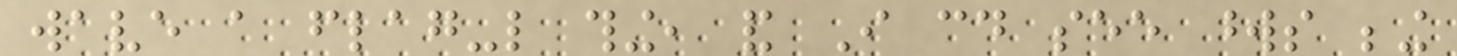wave a flag-like thing, and I could see words being
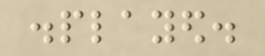displayed.
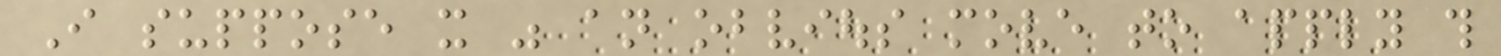I suppose it was an obvious move to apply this
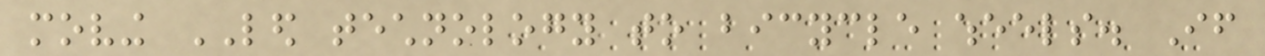moving LED technology to bicycle wheels. If
